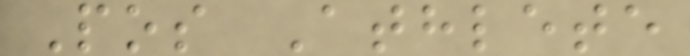Pos Athlete
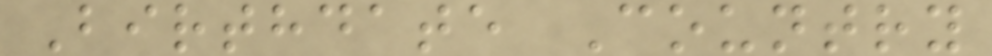Birthdate Country
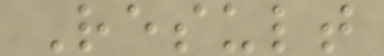Result
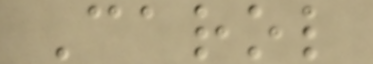Carol
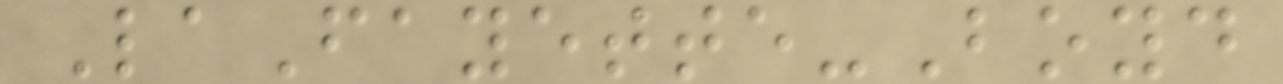LaFayette-Boyd
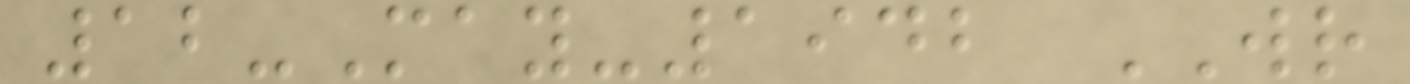12-May-1942 WR
